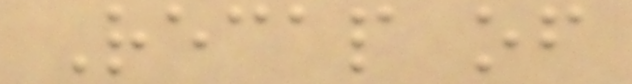Recap of
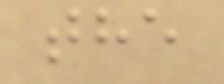the
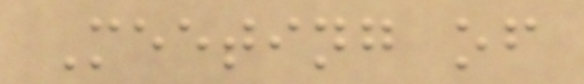Meeting of
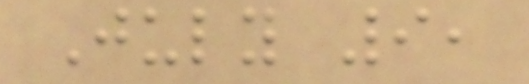July 9,
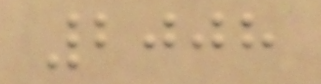2008
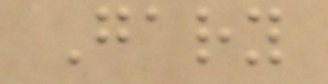Gary
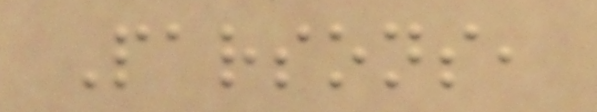Parsons,
